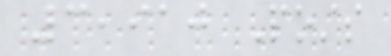3,910 Posts
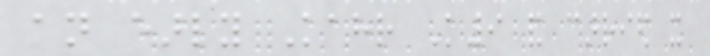an early Kahr K9 and carried it
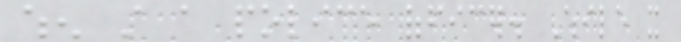when still a police officer. While it
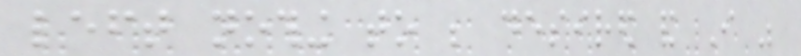left nothing to be desired and I was
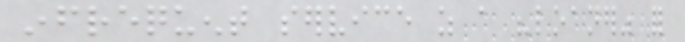infrequent service as a "loaner" for
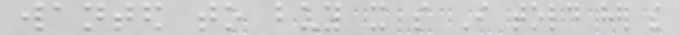wanted to buy it so I told her the
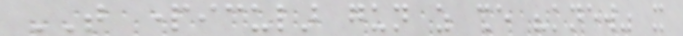THAT particular gun as she "knew" it
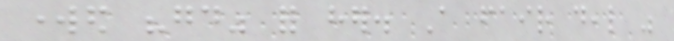worked "good" for her. A fair deal was
